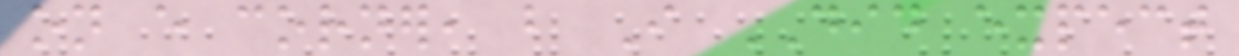on every corner, but I DID expect
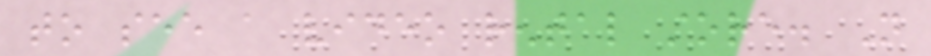to see a video rental store. Not
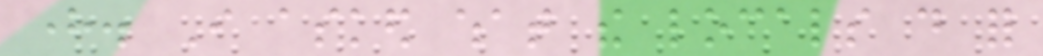here. I asked what the locals do for
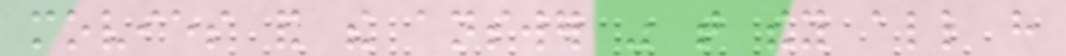movies and the answer was that they all have
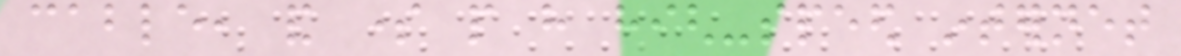cable, and some people have high-speed internet
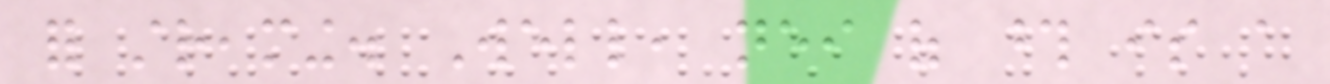for streaming. Well, neither of those is a
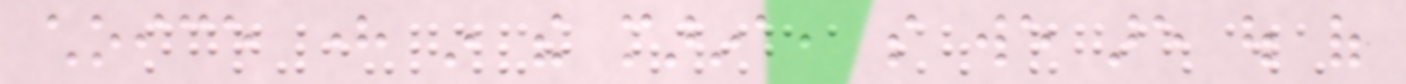choice here in the marina, so we are out of
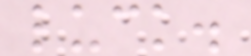luck.
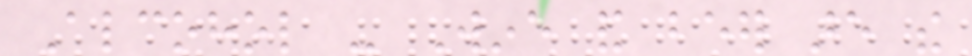Alcohol - Wine and beer are the
